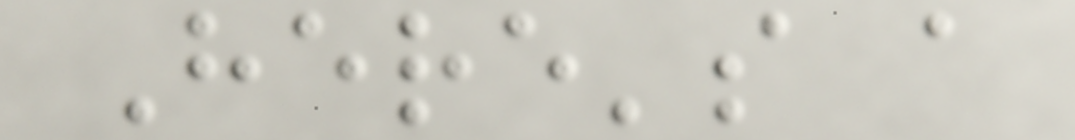Here's a
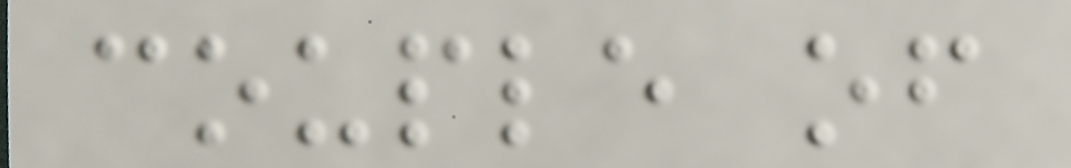couple of
